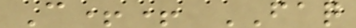C++ FAQ
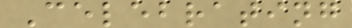Celebrating
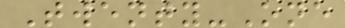Twenty-One
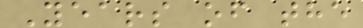Years of the
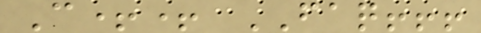C++ FAQ!!!
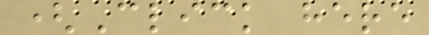(Click here
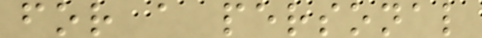for a personal
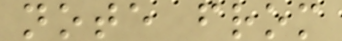note from
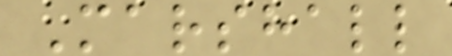Marshall
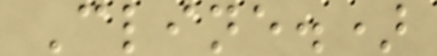Cline.)
